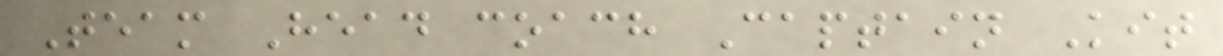Team Head coach Captain Kit
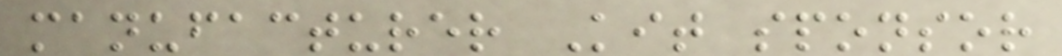manufacturer Kit sponsor
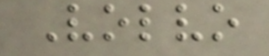Volvo
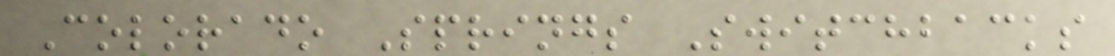Colorado Springs Switchbacks
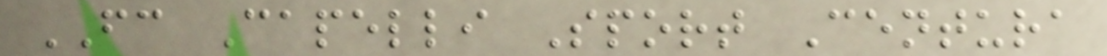FC Capelli Sport Centura
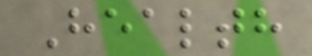Health
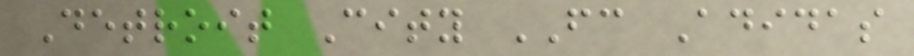Detroit City FC Adidas
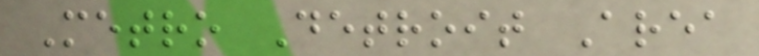Metro Detroit Area
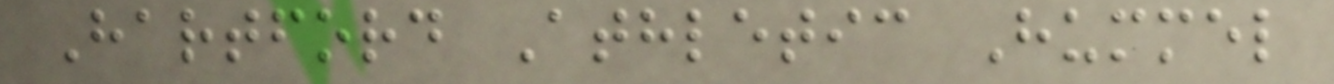Hartford Athletic Hummel
